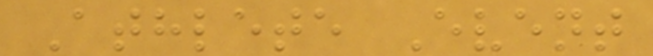Athlete Event
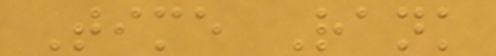Time Rank
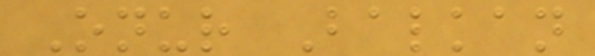Onur Balkan
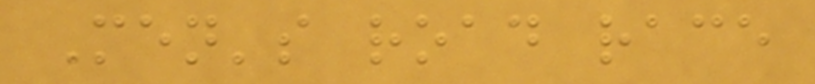Men's road race
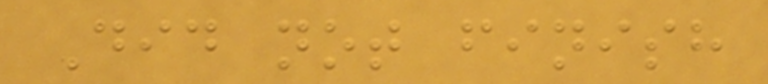Did not finish
